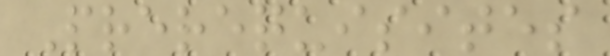Prerequisites
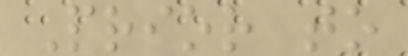Prior to
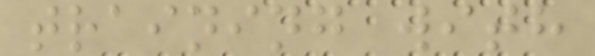training with
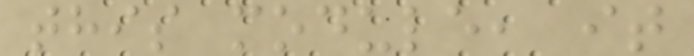this module, it
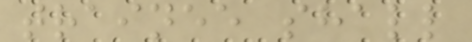trainee shall
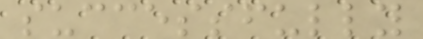successfully
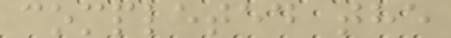completed the
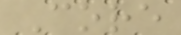Core
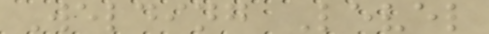Welding Level
